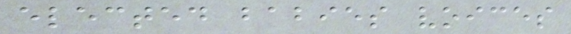elected babies voices
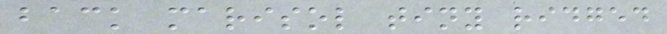back marisol tiny ridged
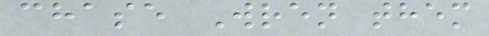chase Wren them
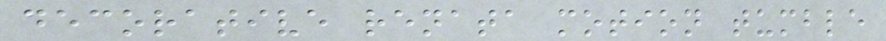decorative renata motion tumble
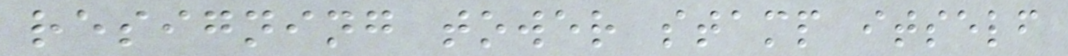resigning tower stamp itself
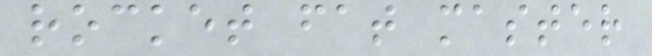rocket fat master
